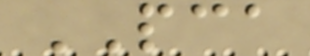PCA
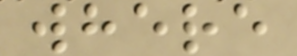where
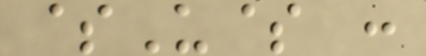$U$ :
